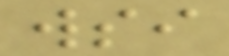wsi
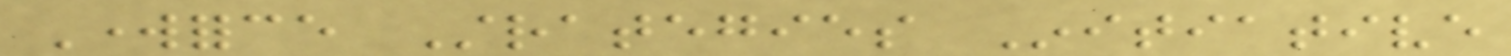Workforce Strategies Initiative
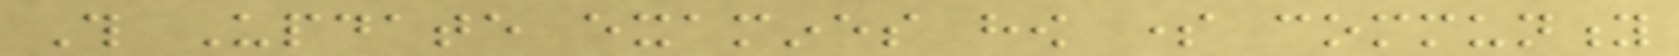This Update examines how some community
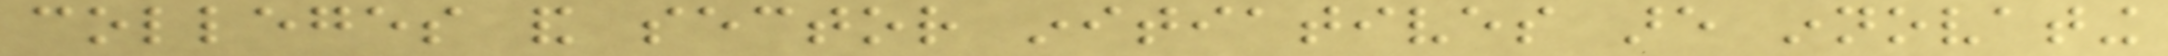colleges and sector initiatives are innovating
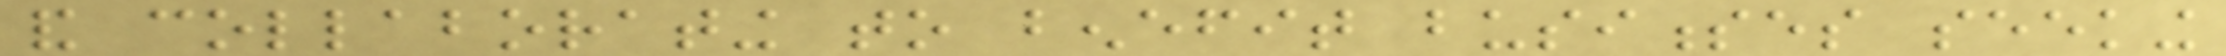and collaborating to benefit businesses seeking
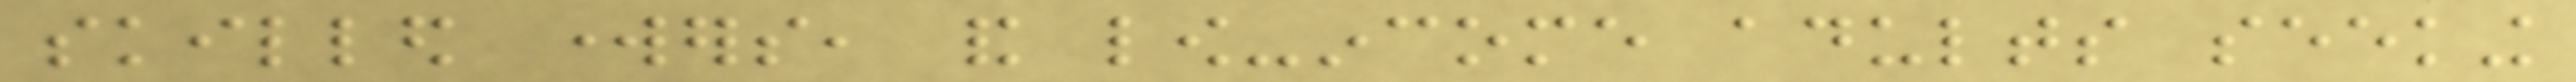skilled workers, and low-income adults seeking
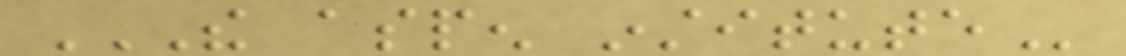THE ASPEN INSTITUTE
